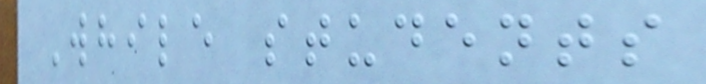While students
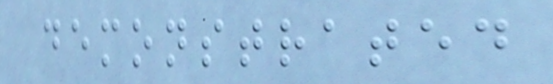demonstrated
